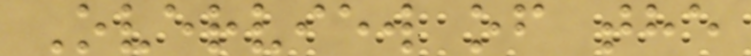Overview of the
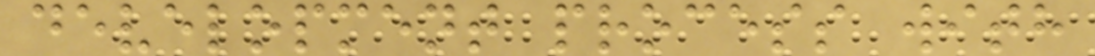development process with
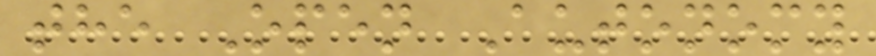the Open Autonomy
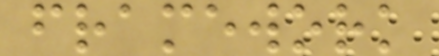framework
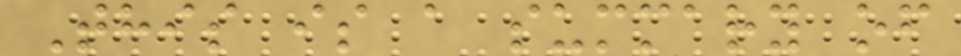This is a summary of
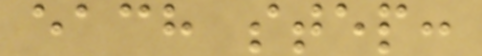each step:
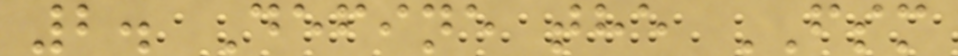2. Define the FSM
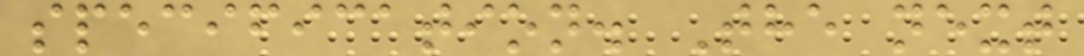specification. The next
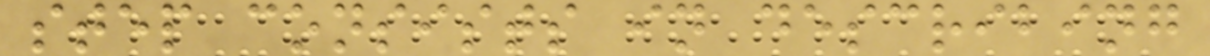step consists in describing
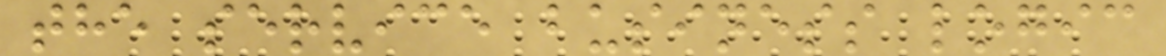the service business logic
